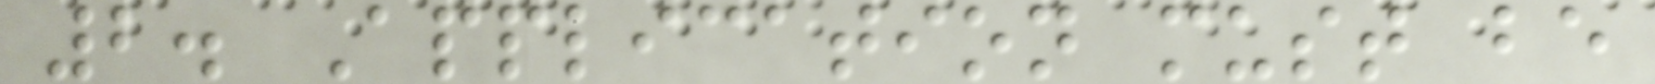2. Application must be
